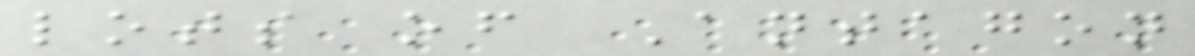lots of Antagon
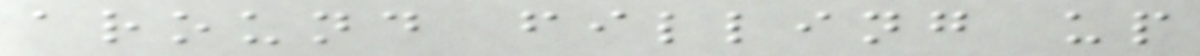around filling up
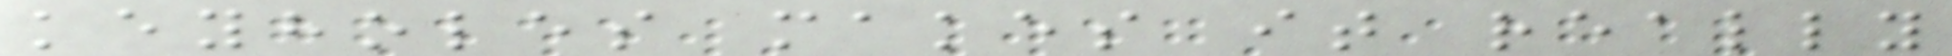keyholes makes it really
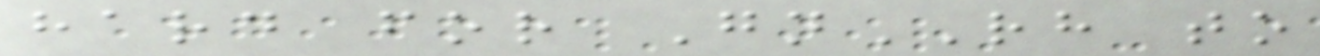hard for GnRH to
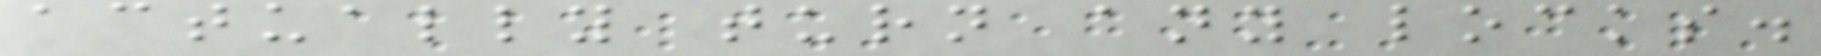actually turn any locks.
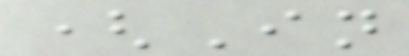(In
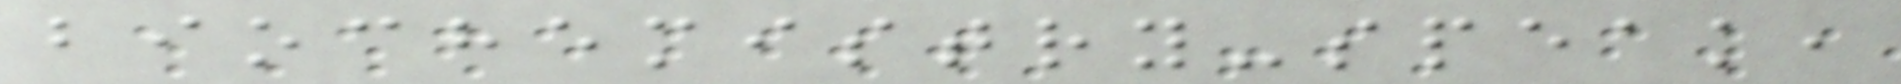biochemistry-speak,
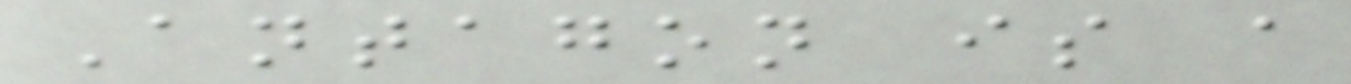Antagon is a
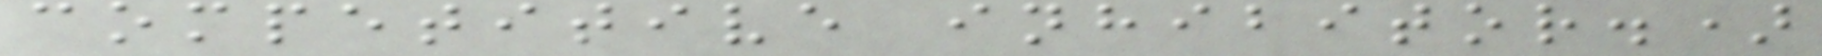competitive inhibitor.)
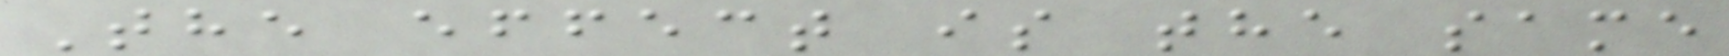The effect is the same
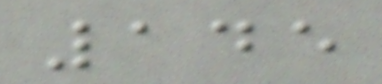145
